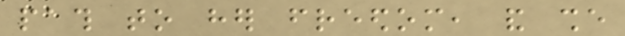path to her freedom, and she
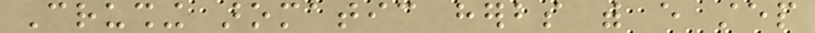Crushing aromatic herbs with every step
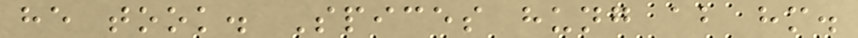he took. Spices hung about him.
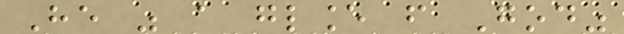He was a glance from God"
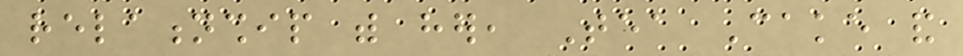relationship with her, Tea Cake and
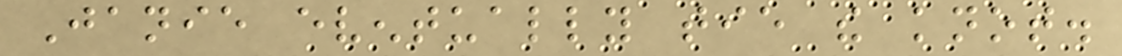Janie eventually tie the knot.
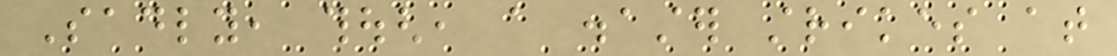Sadly, though, a disaster strikes at
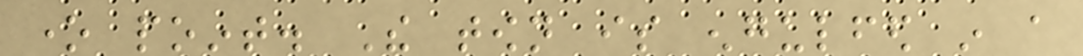one point. The town is engulfed in a
